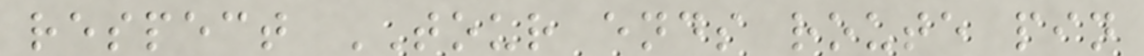respect TOUR ends route pin
